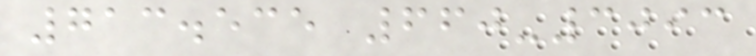713.535 660-3093
